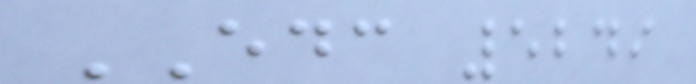EDC 5249
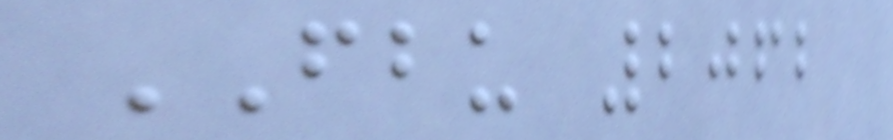FBU 2062
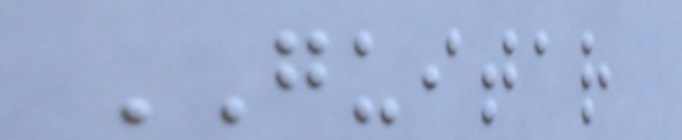GUITAR
